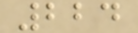224
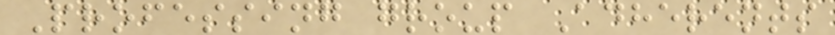Professing group Adherents
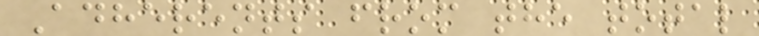Adherents from the total
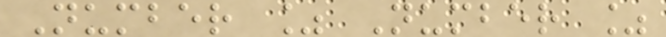Number % Number %
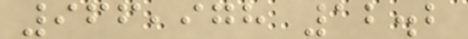966,978 12.2
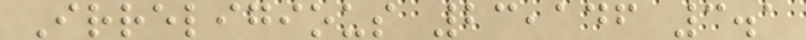Irreligious 23,146 3.1
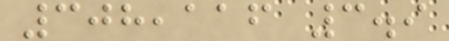308,116 3.9
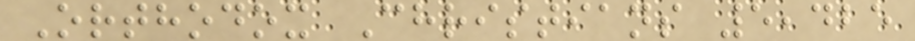Orthodox Christians 5,425
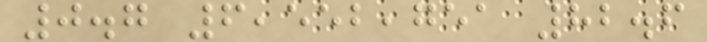0.7 6,552,751 82.6
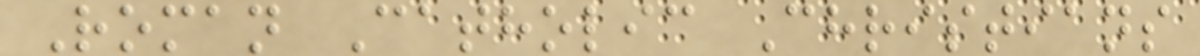Roman Catholic Christians
